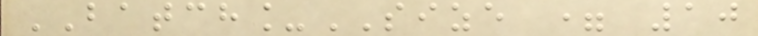BATCH_SIZE = 10
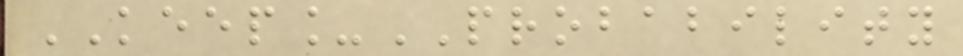KEEP_PROBABILITY
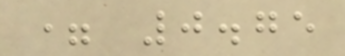= 0.75
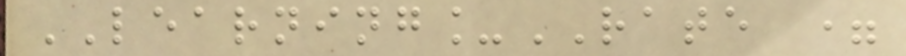LEARNING_RATE =
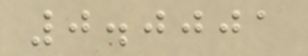0.0001
